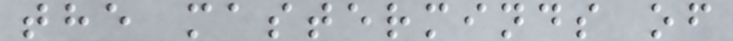the masterminds of
